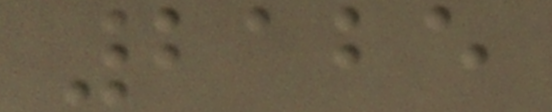2125
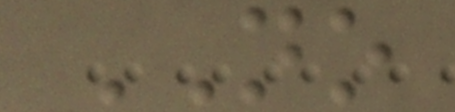NO
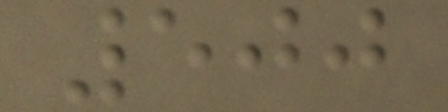500
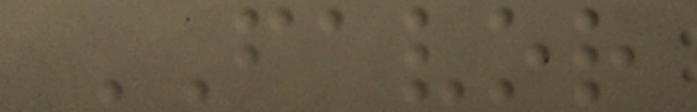FAVOR
